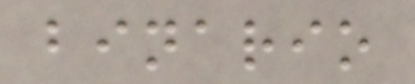binario
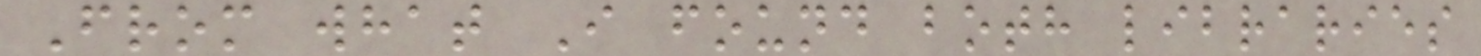From what I found both libraries
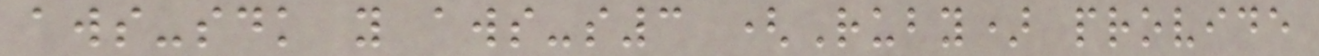aws-sdk y aws-s3 (Ruby) provide
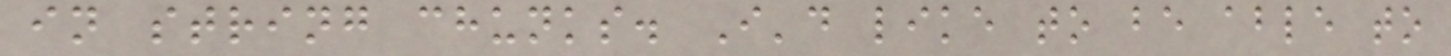in string chunks. I'd like to be able to
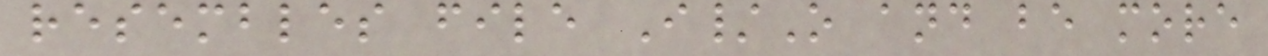resembles file I/O and be more
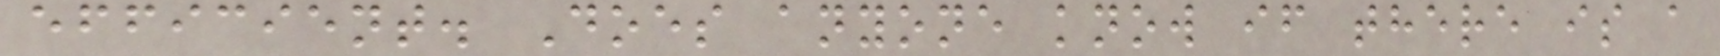efficient. Does anyone know if there is a
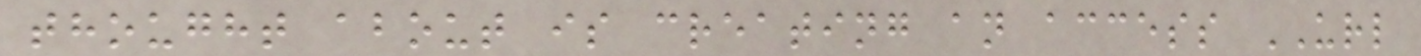thought about is creating an access URL
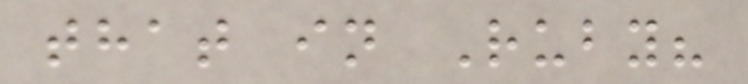that in Ruby?
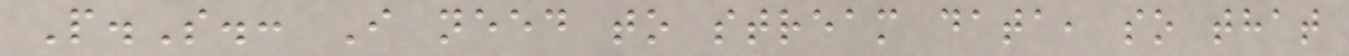P.S.: I need to stream data, so that
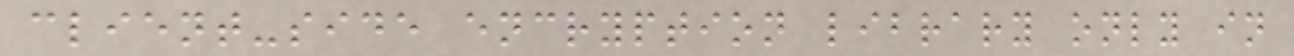client-side encryption library only in
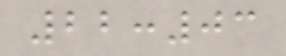22:03
